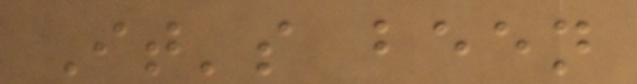It's been
